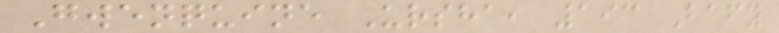Gwenquine Ursha, 193 Bafy
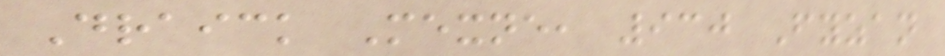Draick Mexne, 930 Fyzan
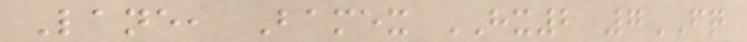Lane, Bamex HX2 7FQ
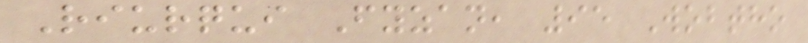Riurqui Fyzan, 95 Wobtho
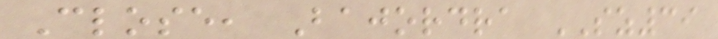Close, Bajordra SZ39
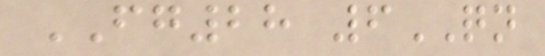FG28 6QN
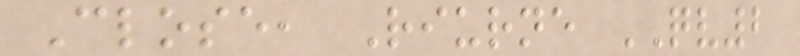Close, Riurne QV2
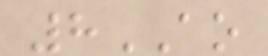8AO
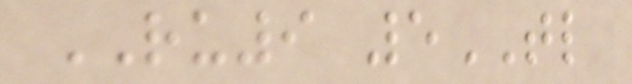RU9 5TL
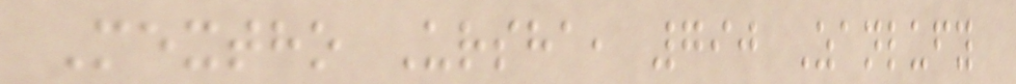Mextho Ursha, 790 Zanlufy
